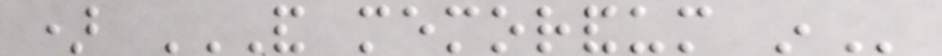) AND MEMORANDUM IN
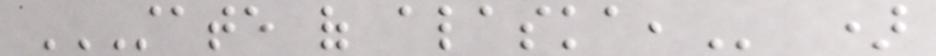STATE OF ALASKA, )
